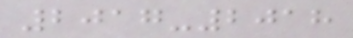2017-2018
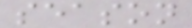season
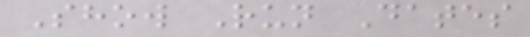Show Run Dates
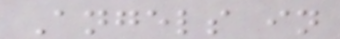Angels in
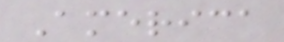America
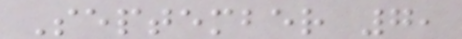September 7,
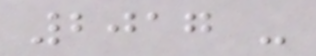2017 -
